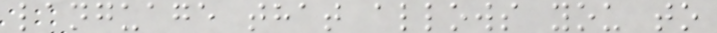language that allows you to
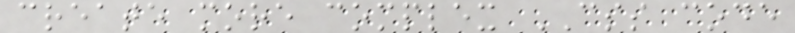create more complex CSS code
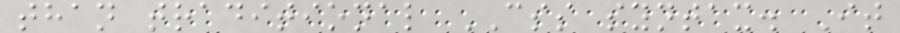than traditional CSS syntax. It
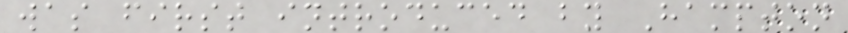was first introduced by Hampton
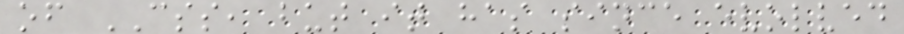of CSS, but it has since evolved
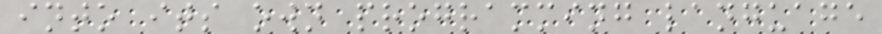into its own programming language
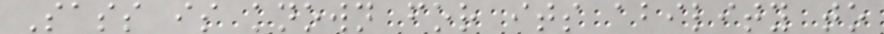Sass is known for its ability to
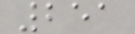251
